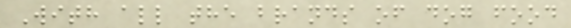With all the brands of dog food
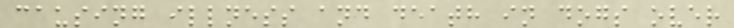causing illness and death in dogs over
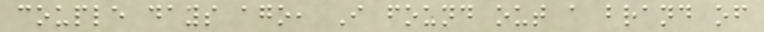couple days ago, I found out a brand of
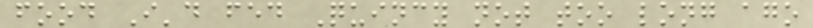food I'd fed Quincy not too long ago
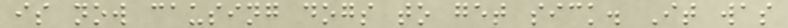is now causing dogs to get sick. It was
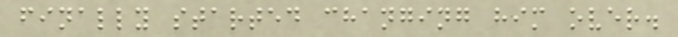finally started changing him over.
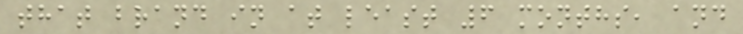that brand in at least 6 months, and
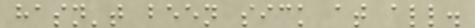hasn't been sick at all.
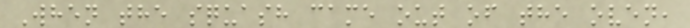When the squash came out of the oven,
